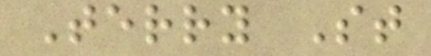Terry St
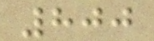800
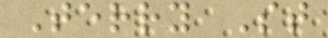Terry St
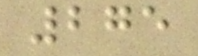275
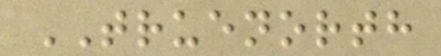TRUENORTH
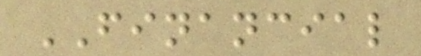FINANCIAL
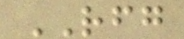RFG
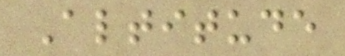Altitude
